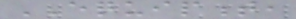EQUIPMENT,
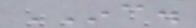INC.
